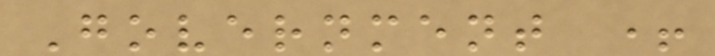Government +
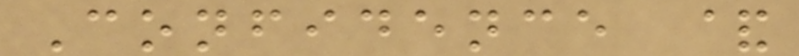Confidence &
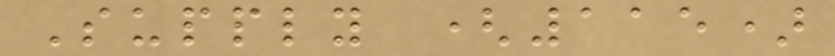Supply (115)
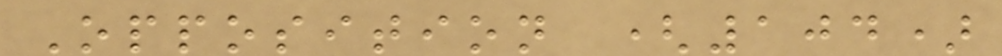Opposition (104)
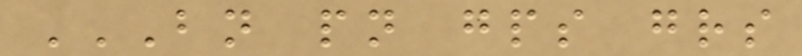BN PN GPS GRS
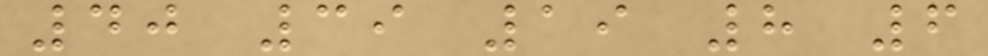40 39 19 8 6
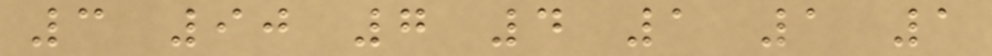3 90 7 4 1 1 1
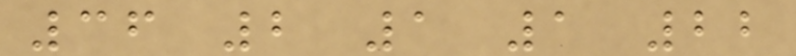36 2 1 1 22
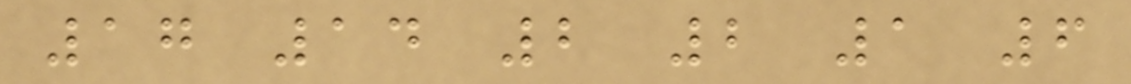17 14 2 2 1 6
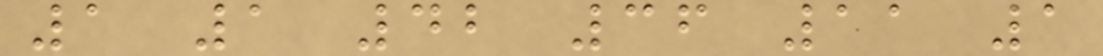1 1 42 36 11 1
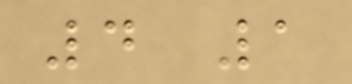4 1
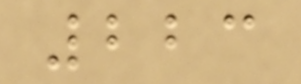223
